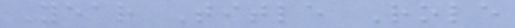Year Title Role
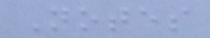Notes
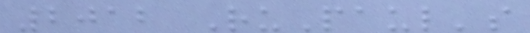2012 RuPaul's
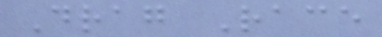Drag Race
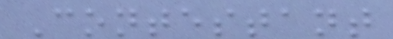Contestant
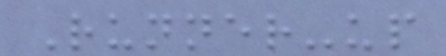Runner-up
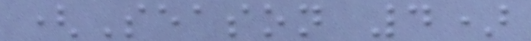(Season 4)
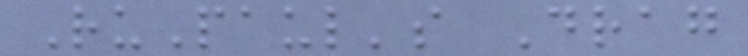RuPaul's Drag
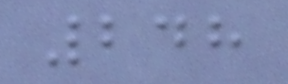248
